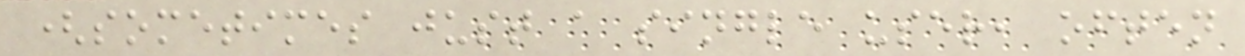(sometimes just a single user, often
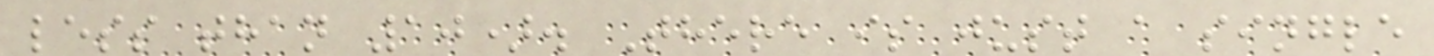less than 10). There is just a single
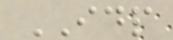IDP
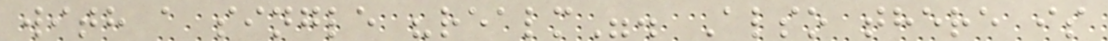with a single "realm". Also there is
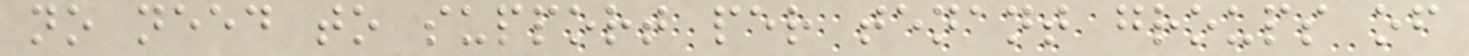no need to support per tenant groups of
